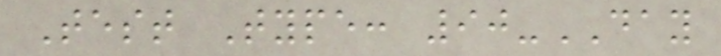Test Type: 90-DAY
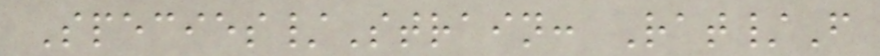Species/Strain: Rat/F
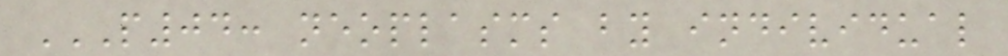P04: NEOPLASMS BY INDIVIDUAL
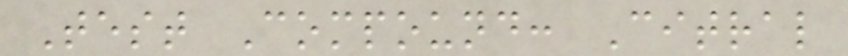Test Compound: Citral
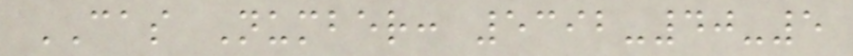CAS Number: 5392-40-5
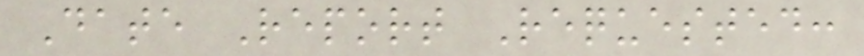Date Report Requested:
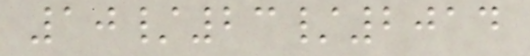10/23/2014
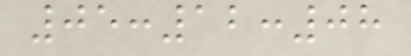05:12:08
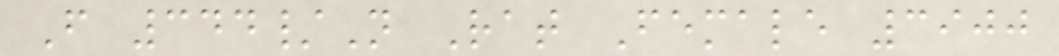F 344/N Rat Female 3900
